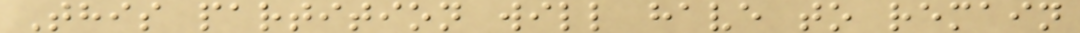This partition will have to remain
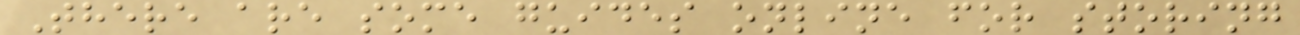There are some guides online for storing
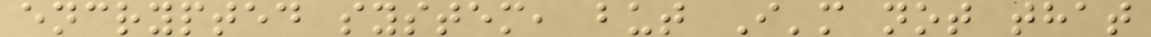encrypted system, but I'm not that
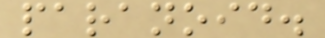paranoid.
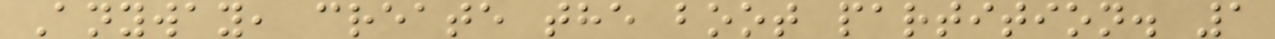Anyway, create the boot partition. 1
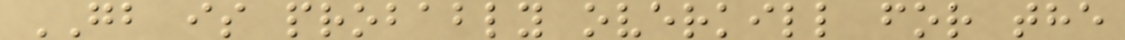GB is probably overkill for the
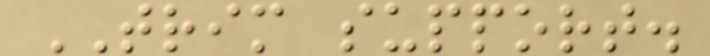TRIM support.
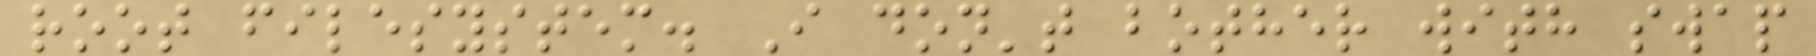root filesystem. I don't bother with swap
